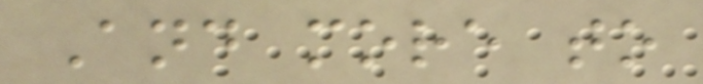And more to
